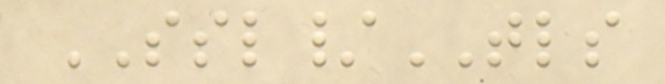SSL/TLS
